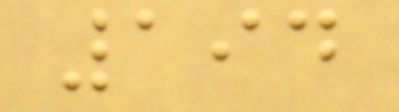194
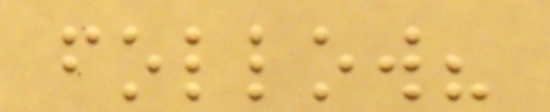follow?
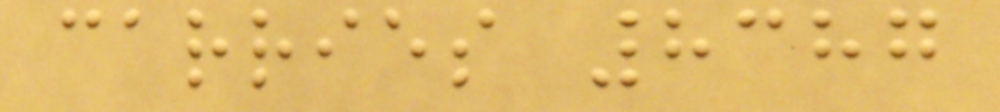carries 8387
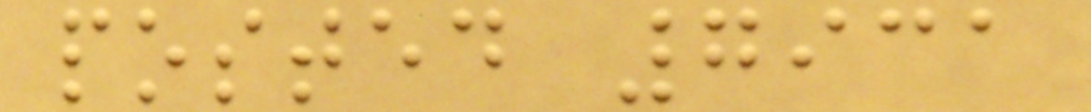posted 7931
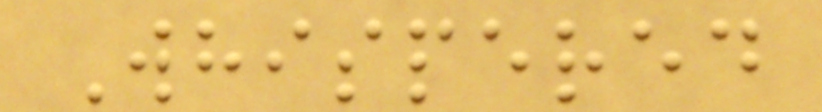Whispered
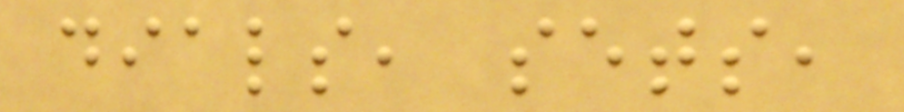dials, sets,
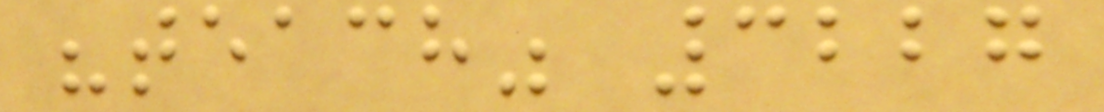"teach" 3227
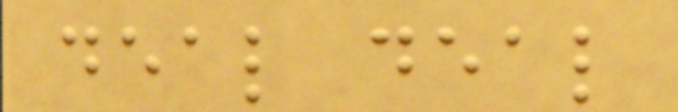deal deal
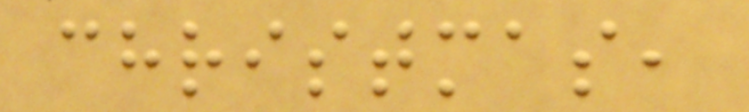christmas,
